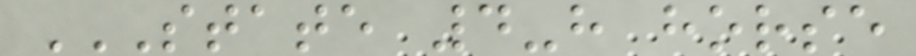STATE 4-H HORSE
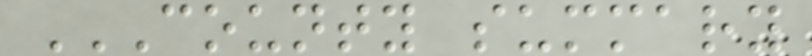COUNTY SUMMARY
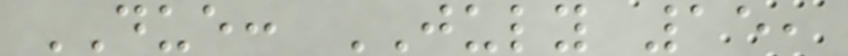DUE: JULY 15,
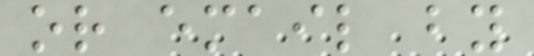or email by
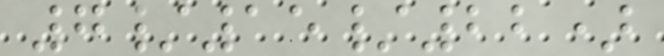7/15/22)
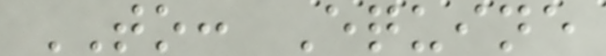TO: Equine
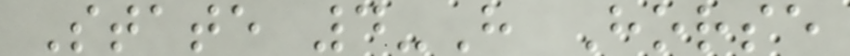State 4-H Horse
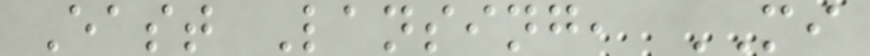East Lansing, MI
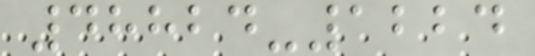48824-1224
